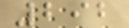292
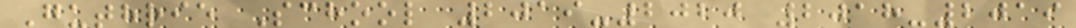Guthrie School 2019-2020 2018-2019
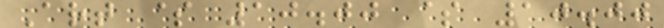Art $ 10.00 $ 10.00
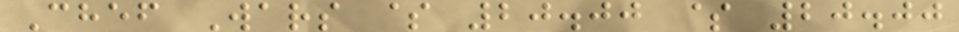Chef Wars $ 20.00 $ 20.00
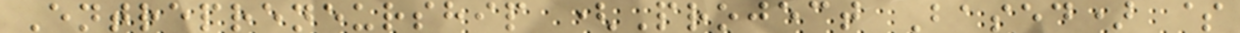Entrepreneurship (Project Based) $
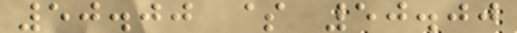50.00 $ 50.00
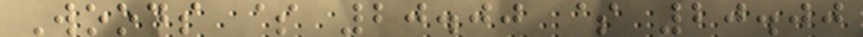Woods $ 20.00 $ 20.00
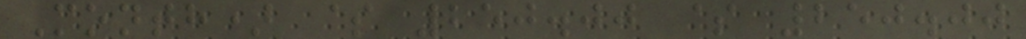Month) $ 250.00 $ 250.00
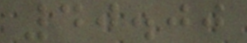40.00
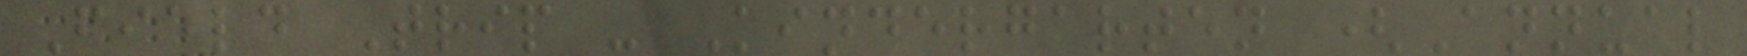Field Trip - Kindergarten (Annual
